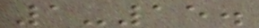1-15.
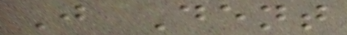J Dent
